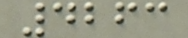4263
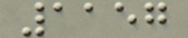1157
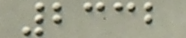2332
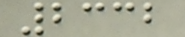2332
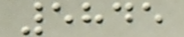5845
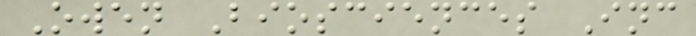Owen Biosciences Inc
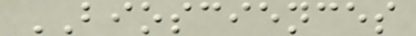BIOSCIENCES
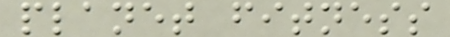planet fitness
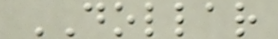DOLLAR
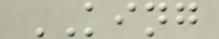KING
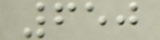650
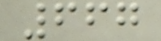667
